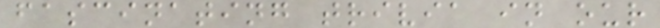fascinating trivia in our
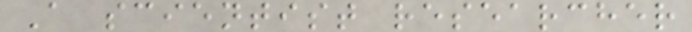A scientist researcher
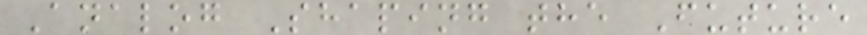Analog Shaping the Future
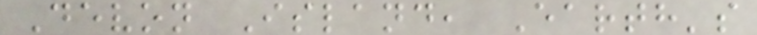Devon Island, Earth's
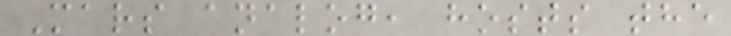Mars analog, hosts the
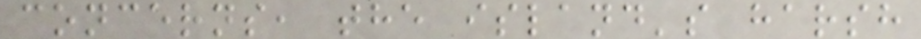concerns, the island's harsh
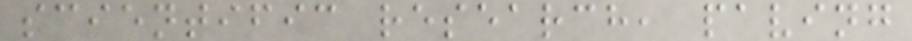scientific research, paving
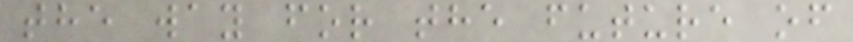the way for the future of
